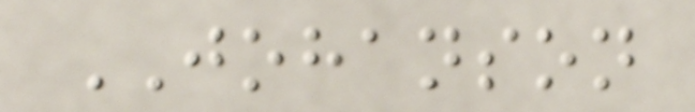JOHANSON
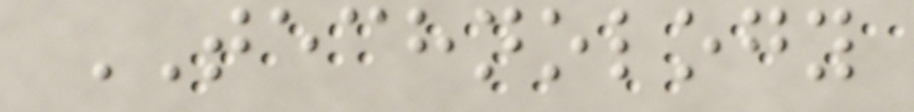TECHNOLOGY
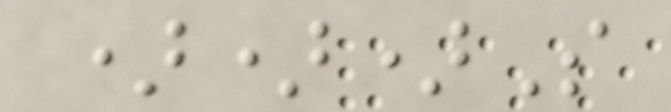)))S
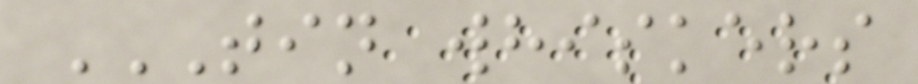TIN WHISKERS
